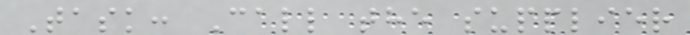Task: Call the supplier
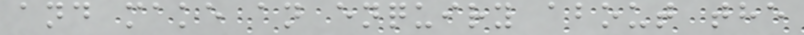and make an enquiry about the
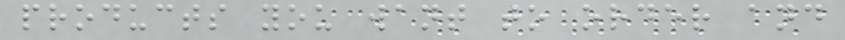products you want to order and
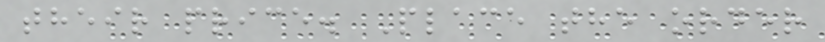their price. Place the order
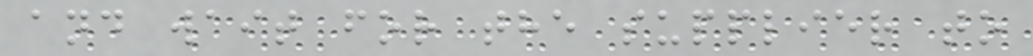and wait for the supplier to
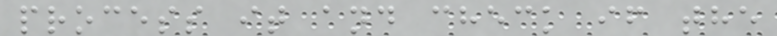process it and check if the
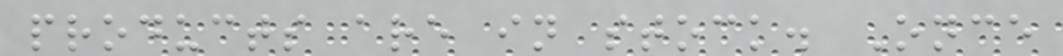products are in stock. Once
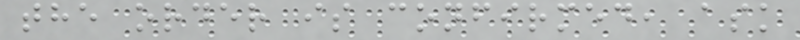the order is confirmed, ask
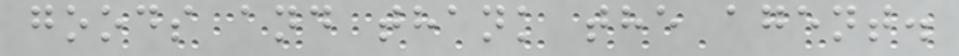goods and thank the agent.
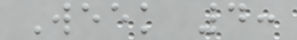Week 4:
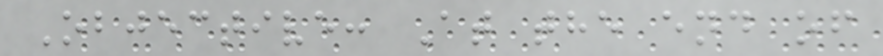Objective: At the end of
